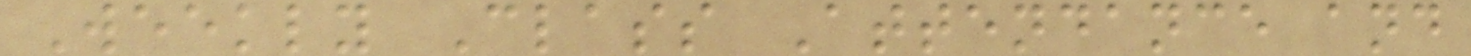Weekly Class Attendance and
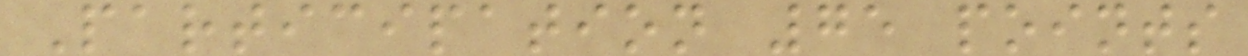Participation 75 points
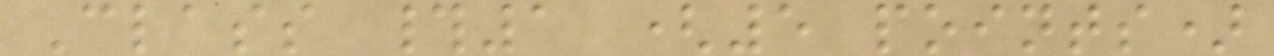Class #1 (5 points)
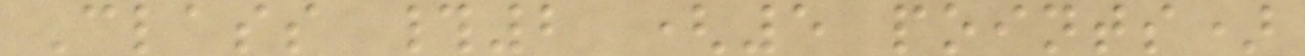Class #2 (5 points)
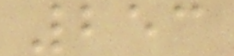253
